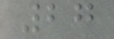27
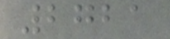2721
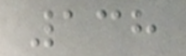138
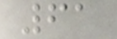61
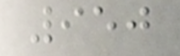950
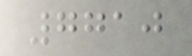7710
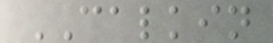CALKIN
